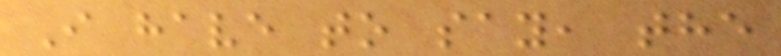I have to say, the
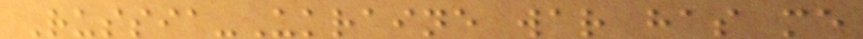Russia-Ukraine war has me
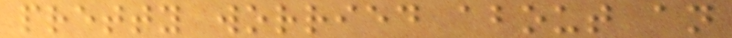pretty worried about an
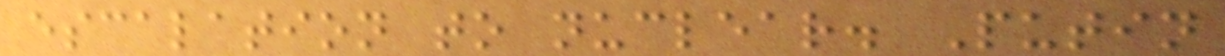escalation to nuclear. Putin
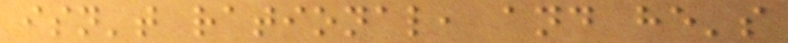isn't rational, and he's
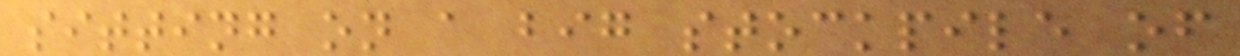sitting on a big stockpile of
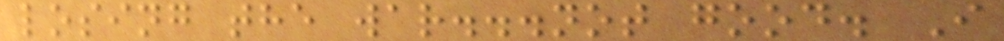losing the war...not good. I
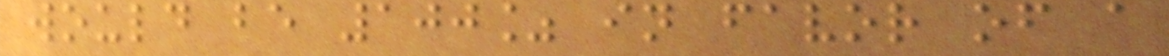would be 100% in favor of a
